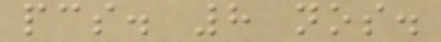pcs. 8 nos.
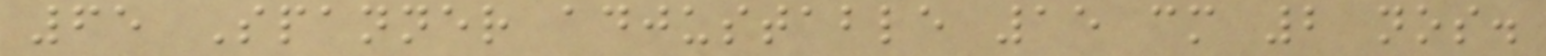65 Spanner adjustable 15 cm 2 nos.
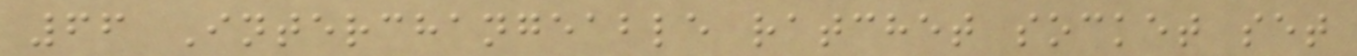66 Interchangeable ratchet socket set
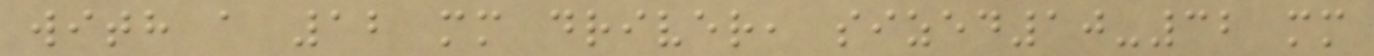with a 12 mm driver, sized10-32 mm
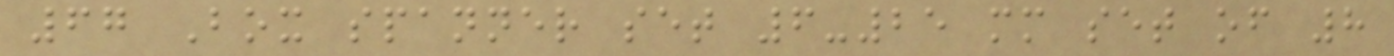67 Box spanner set 6-25 mm set of 8
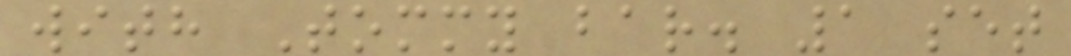with Tommy bar. 1 set
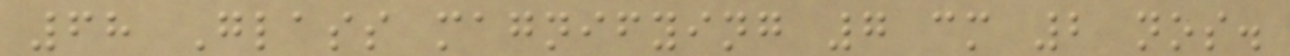68 Glass magnifying 7 cm 2 nos.
